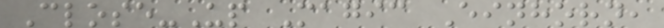Close-Up Magic Einhorn,
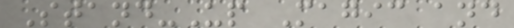Stand-Up Magic and
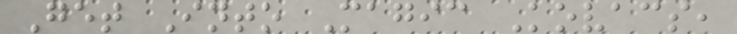Get Into Magic Kovacs,
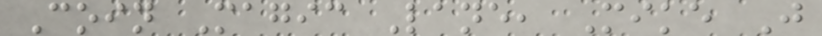Coin Magic Lane, Mike J
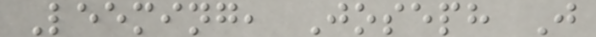Leeming, Joseph J
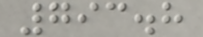793.8
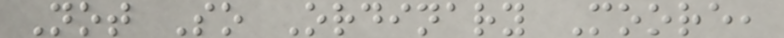Not So Ordinary Moore,
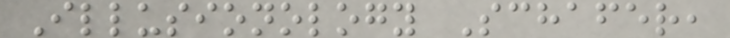Illusionology Schafer,
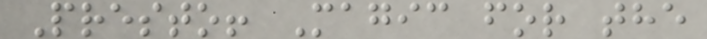Presto! Magic for the
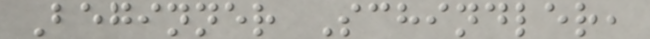Beginner Schindler,
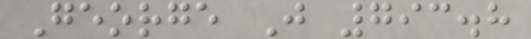George J 793.8
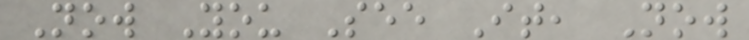Now You See It, Now
